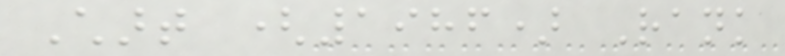Chart (1986) Rank
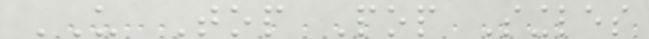US Top Pop Singles
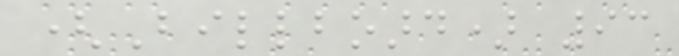(Billboard) 93
